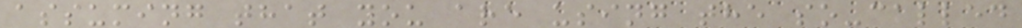assuming that you are using the so-called
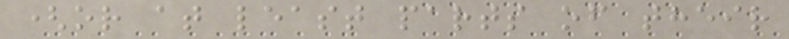(or at least parts of their
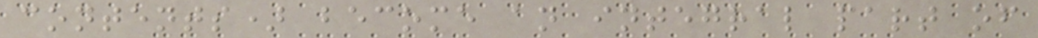contents) become an integral part of
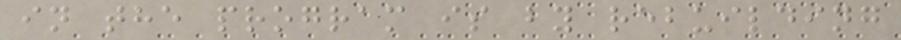in the program is by rebuilding
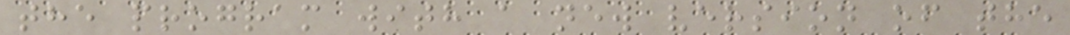the program with a new version of the
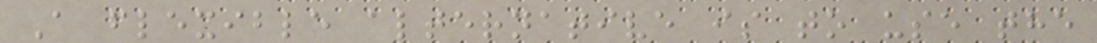A flexible alternative is to use the
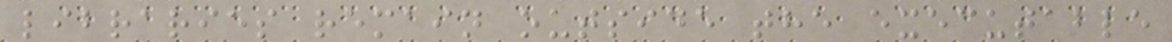libraries remain outside the executable
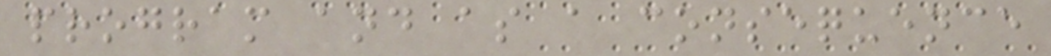program and as a consequence
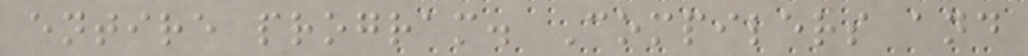entire program. Compilers and
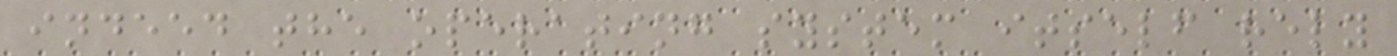indeed the operating system itself rely
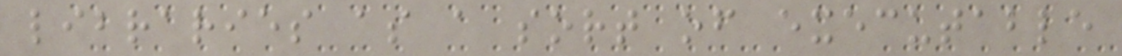libraries as a sort of executable
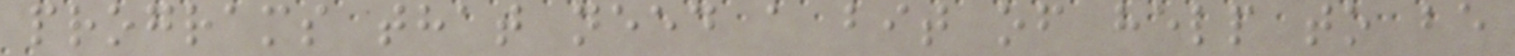programs that need a bit of help to be
